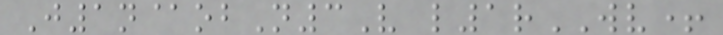J1n@obN3V l1rWV+
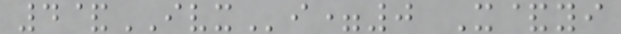4&IVXi=0 X&yi
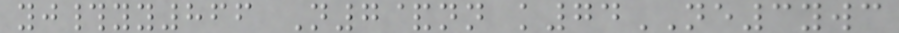yj#yy866 N7&nn k74NE3ywc
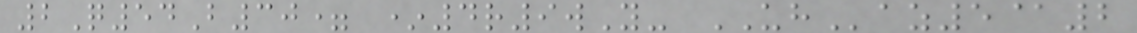2Q54B30= *4r9wY- UHaz5@2
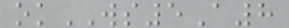okWS5A8
